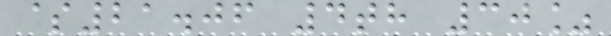$21.06 4th 30%
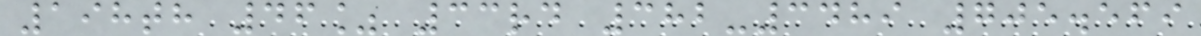198th 46% 33rd 382-3489 705.569
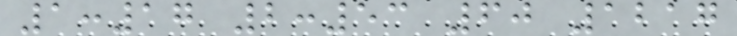1:17 2:53 60 1217
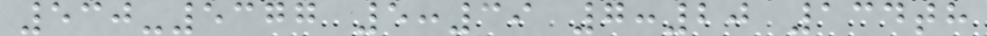530-5377 5:39 7:20 134th
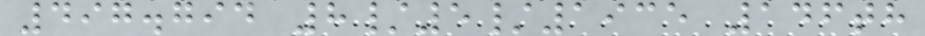497.794 8/5/1935 146th
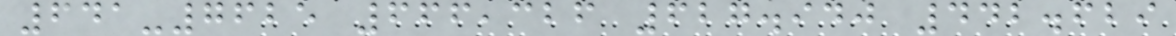641-7625 666,326 627.940 442.629
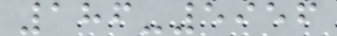186-5956
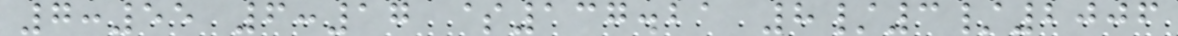7:55 6:17 $137.21 8/3/2006
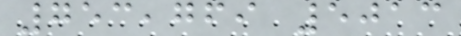753,769 5013
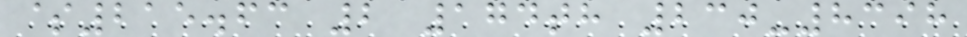$215.63 2 174th 230-8398
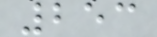253
